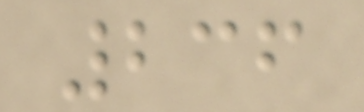236
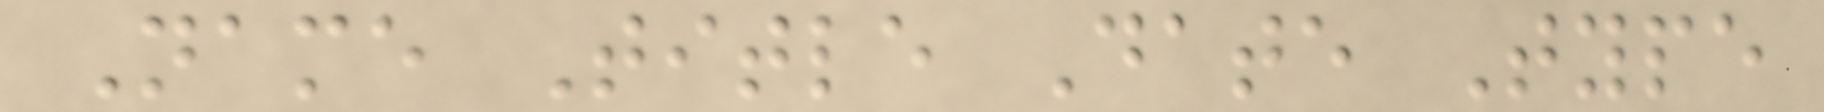Name Title Date Type
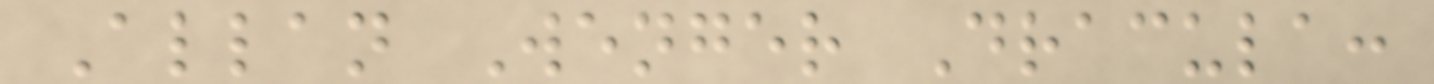Allan Wenger Dracula:
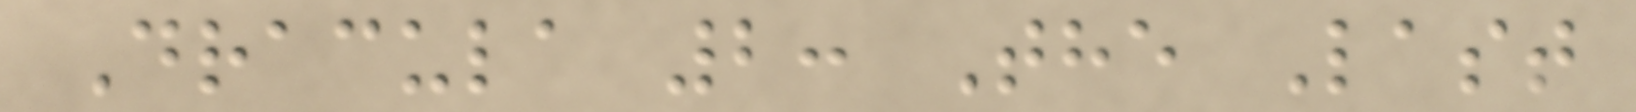Dracula 2: The Last
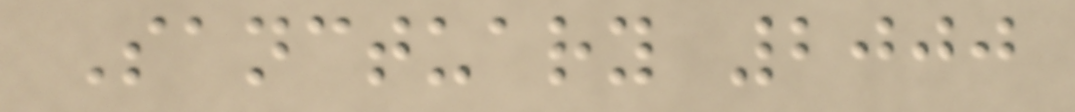Sanctuary 2000
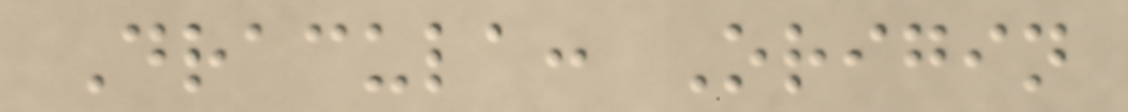Dracula: Origin
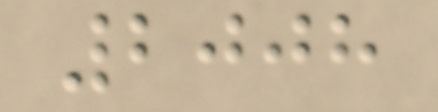2008
